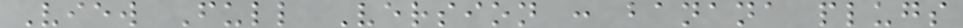View Full Version : banana plugs
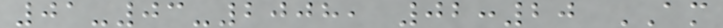01-03-2008, 02:20 AM
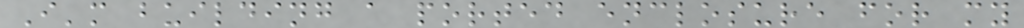I'm building a ported enclosure for my
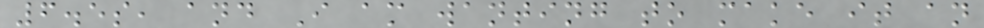6.5s, and I am wanting to make it an
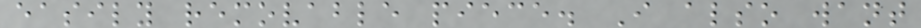easily removable piece. I also want
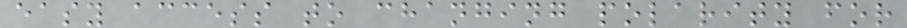easy access to changing polarity for
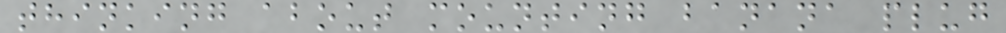thinking about mounting banana plug
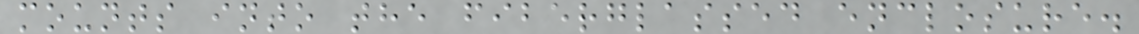mounts into the fiberglassed enclosure.
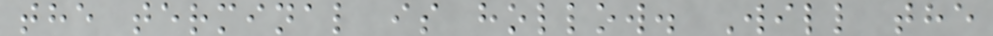the terminal is hollow. Will the
